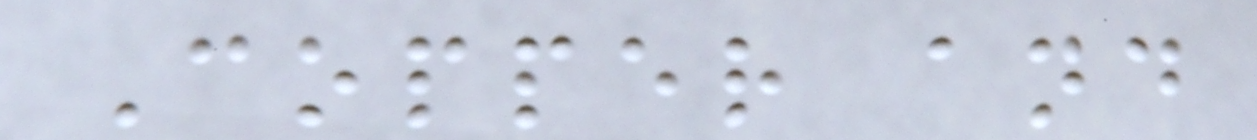Copper and
